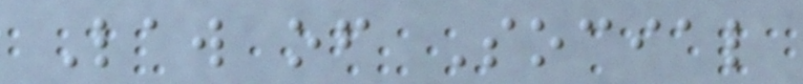Law of Social
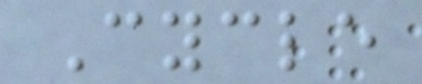Cycle
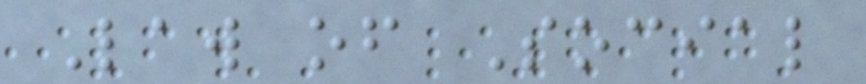Law of Social
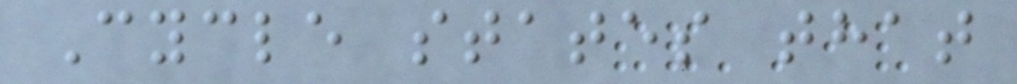Cycle states that
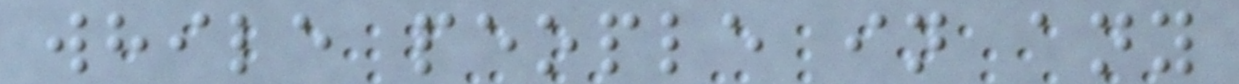while people in any
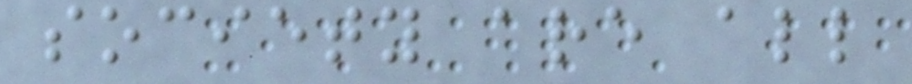society are all
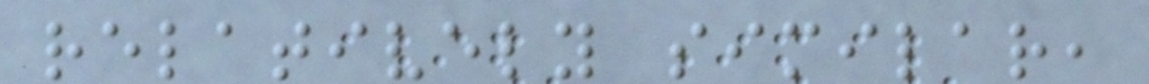relatively similar,
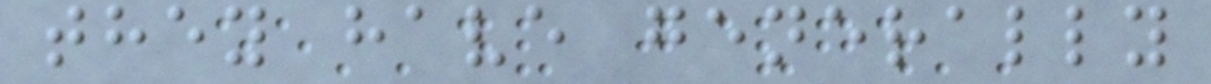they have generally
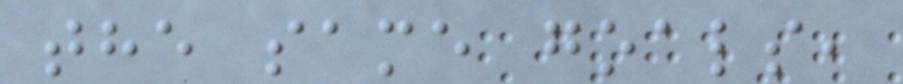the same goals,
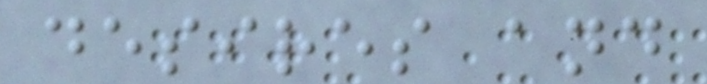desires and
